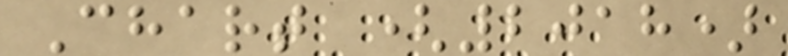Chart (2018)
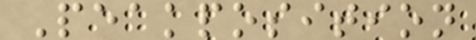Peakposition
